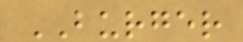BURGER
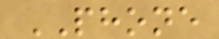PHONE
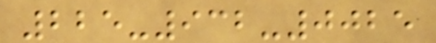225-932-0025
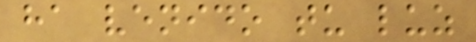ha venido tu luz
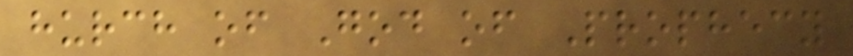hurch of God of Prophecy
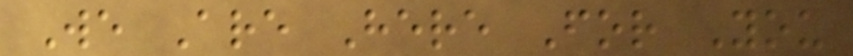We Are Here For You
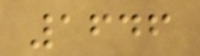1646
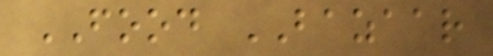FOOD BAZAAR
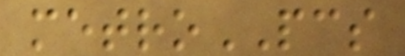metroPCS
